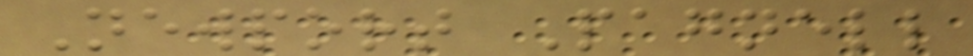Newport Pagnell
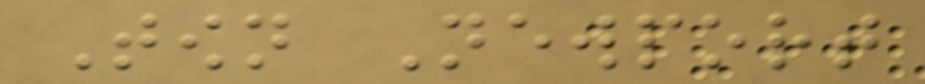Town Newport
